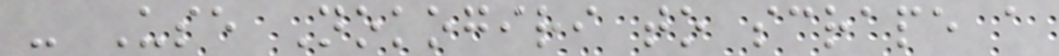- Use Nokogiri to scrape a
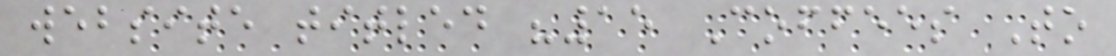website titled "15 Coffees To
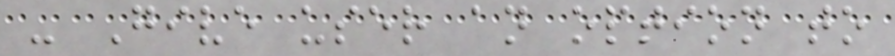- Give user an option to
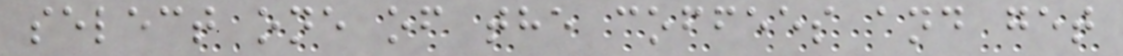select one of the coffees and get
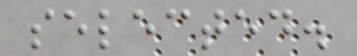selected.
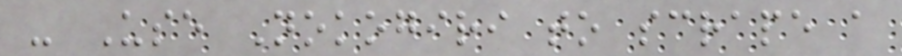- Use Nokogiri to scrape a
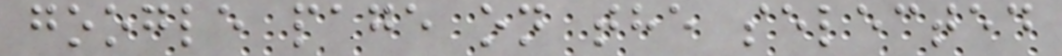google page on the selected
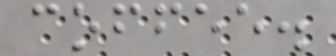coffee.
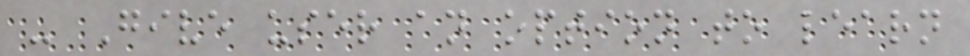- Give user an option to learn
